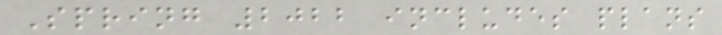Spring 2022 includes plans
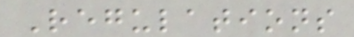Regulations
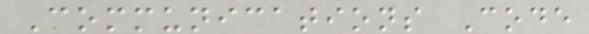Communications Code
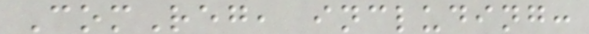ComReg, including:
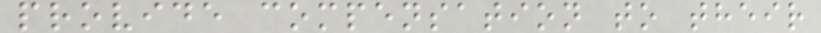provide compensation to their
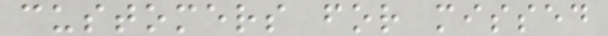customers for missed
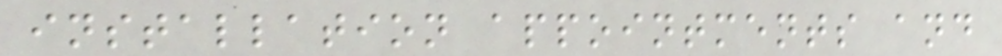installation appointments and
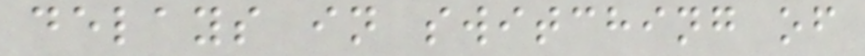delays in switching of
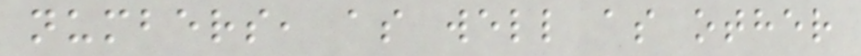numbers, as well as other
